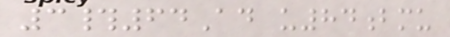3#64Ad u84bmu
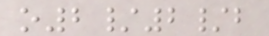o2/2/b
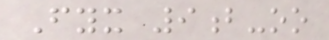Fyx 9b-oo
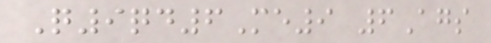Q9qd6Me9 6Ags
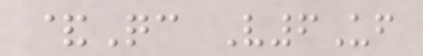&Qc V6Uf
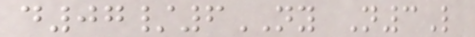d07/6NY N3L
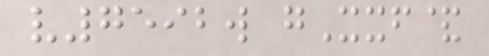v7592w gXxf&
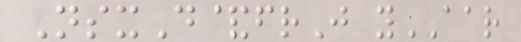NsxD&frJ yAAR
